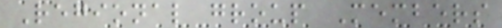Regional group Members
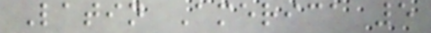Latin America 5
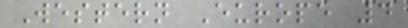Western Europe 4
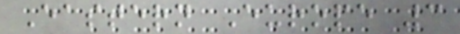Eastern Europe 3
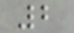2
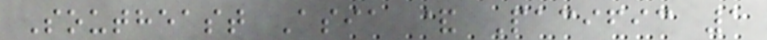Southeast Asia & Pacific 1
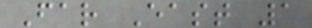Far East 1
